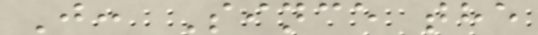J: Since the
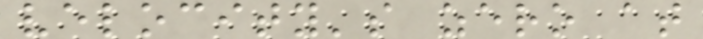velocity's zero at
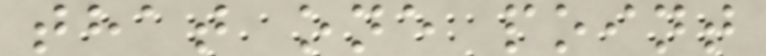that one point
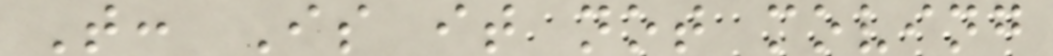T: Is it not moving
